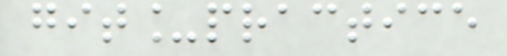git_practice
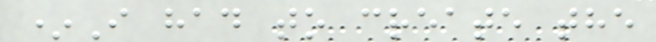*I had to create the
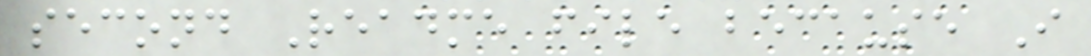second Readme file because I
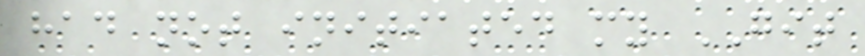had not initiated my GIT
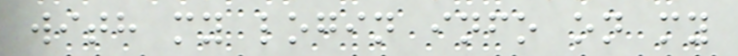with my login info on my
